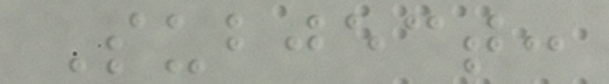Subject:
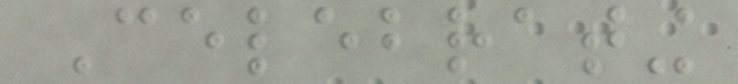Celebrating
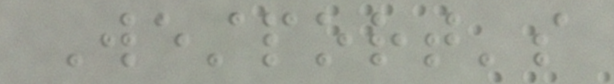Westport's
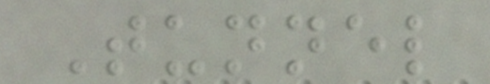Tunnel
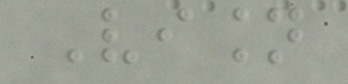Vision
